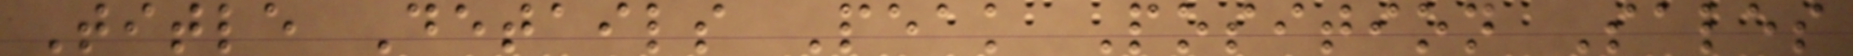Title Details Peak Position Sales
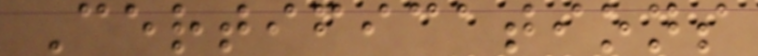Certifications
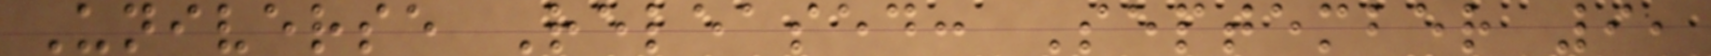Universe Released: September 9,
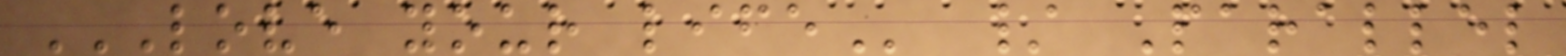LOVE YOUR LIFE / Parallel
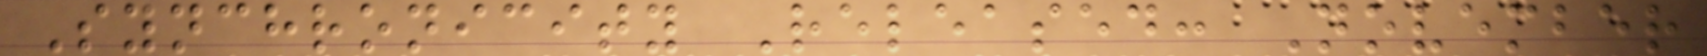Synchronicity Released: November
